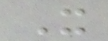It
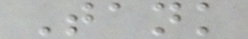Tank
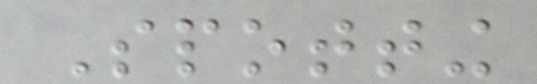Spotting
